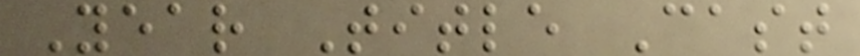Year Title Cast
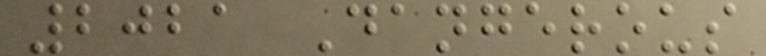2021 Dangerous
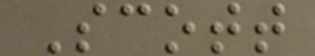Scott
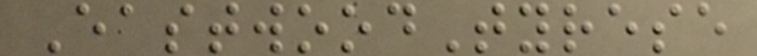EastwoodTyrese
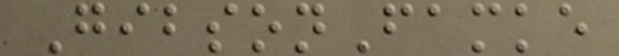GibsonFamke
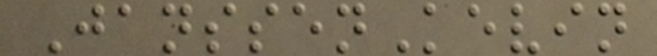JanssenKevin
